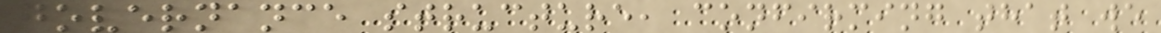governance structure, confirming that we
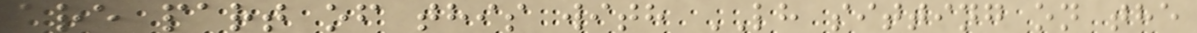are part of this with LH sitting on the
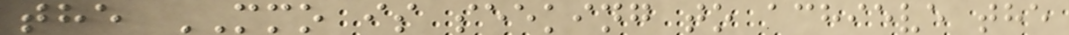the MMO is seeking to achieve the
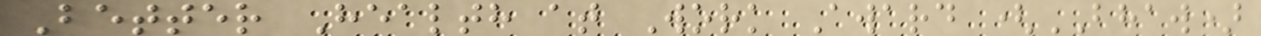Better Health at Work Award (BHAW)
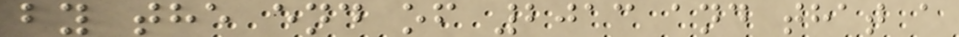by the end of 2013 and that a
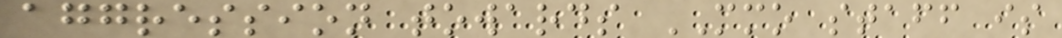aggression towards MMO staff is
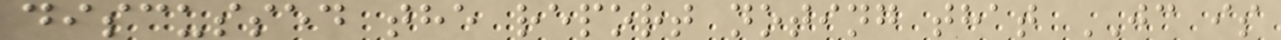discussed the report noting that JC is
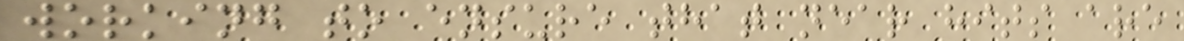working to ensure that near hits are
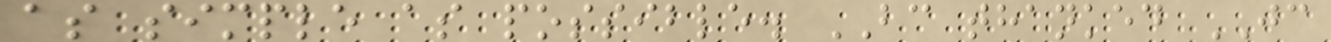as simple as possible. BC thanked JC
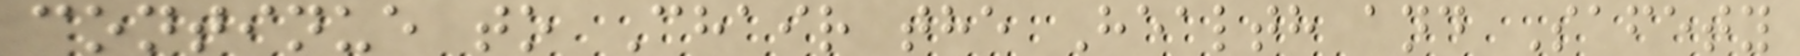continue to Chair the Health and Safety
